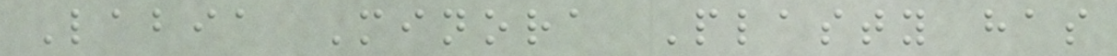Labia Minora Plasty has
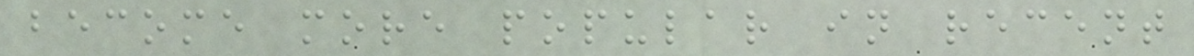become more popular in recent
